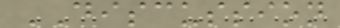DISCUSSION
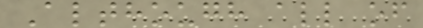Although all of
